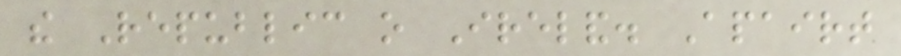the Republic o Ireland. Apairt
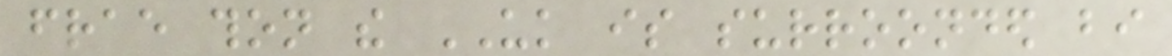frae thon the UK is surroonded bi
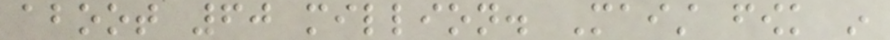aboot 60 million. Maist fowk in
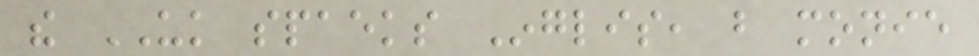the UK spaeks Inglis, but monie
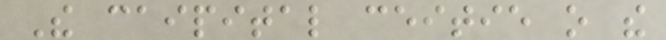The caipital ceitie o the
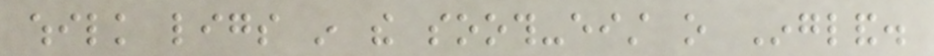whilk ligs in the sooth-eist o Ingland.
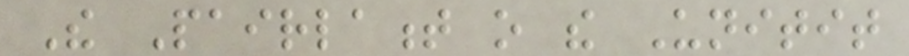The Pairlament o the Unitit
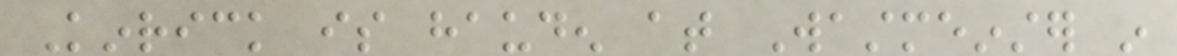Kinrick is hauden at Wastmeinster in
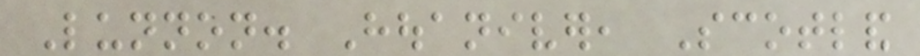Lunnon. Houaniver, Scotland
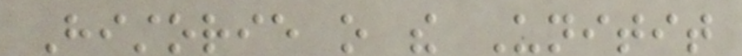Historie o the Unitit
